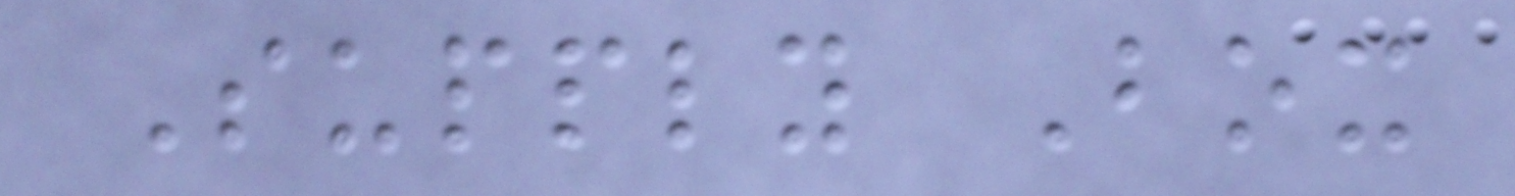Supply Box
